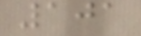101
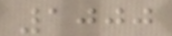1000
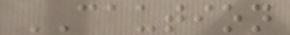CAUTION
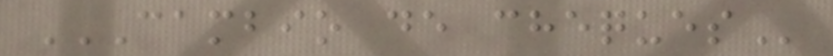CAMBIO DE CHEQUES
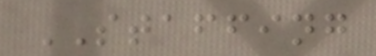STAFFING
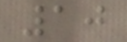10
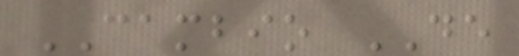CAMBIO DE
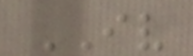IV
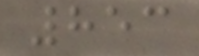853
